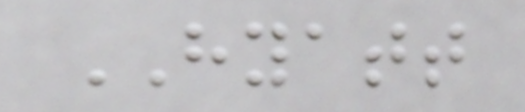HYATT
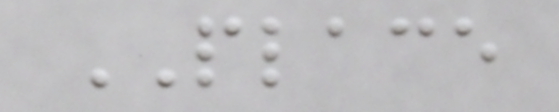PLACE
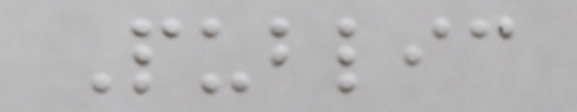Public
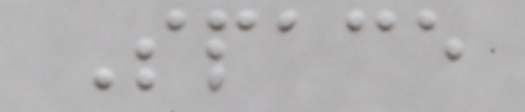Space
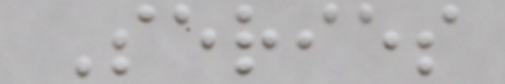Series
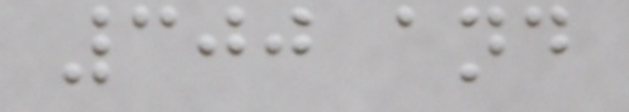300 and
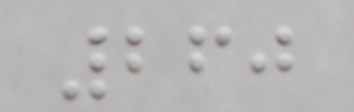260
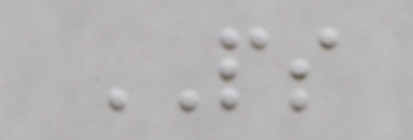PS
